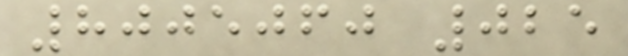8005060 025
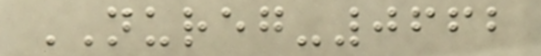NUREG-0662
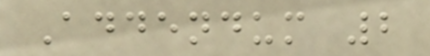Addendum 2
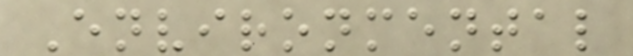Environmental
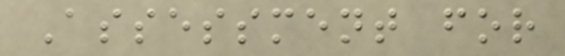Assessment for
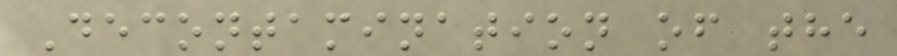Decontamination of the
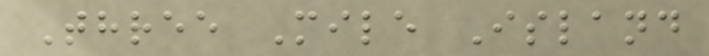Three Mile Island
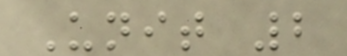Unit 2
